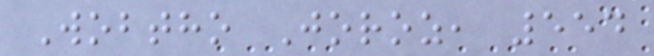Wobtho Joroz, 554
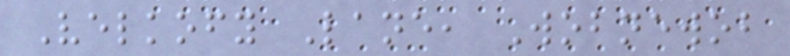Velkofy Lane, Wobnewob
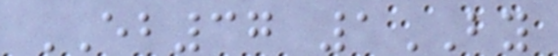EB37 1BY
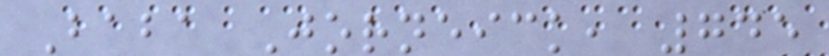Baba Jorneick, 745
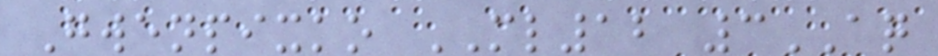Gwenpixko ML12 3AQ
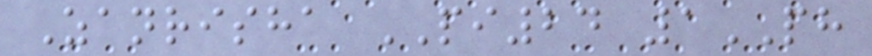Zanrisha PI24 1PH
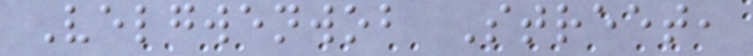Velgwenwob Street,
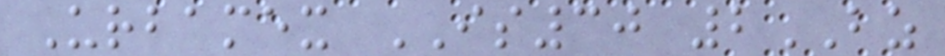Urbamex IS30 2BZ
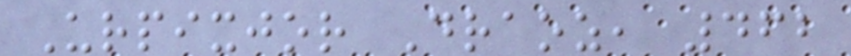Urpixjor Draoz, 462
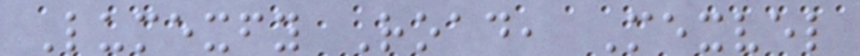Lumexfy Road, Mexvel
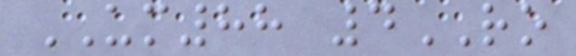UM88 4RO
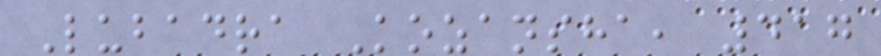Lubadra Kozansha, 417
